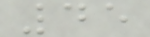45
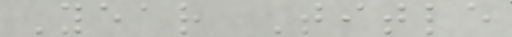Year Title
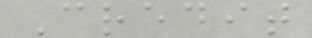Credit
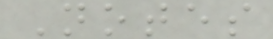Notes
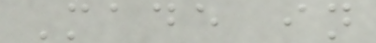Made in
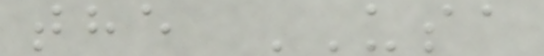the USA
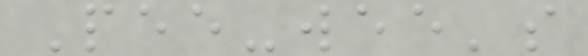Pee-wee's
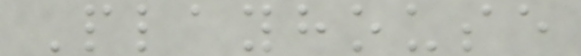Playhouse
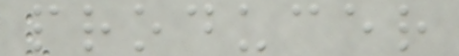producer
